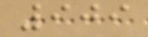909
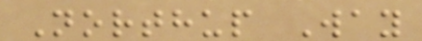Northup Way
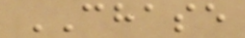CHASE
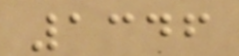1346
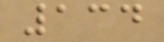134
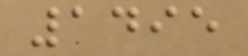1495
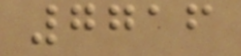7716
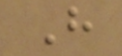H
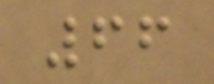66
